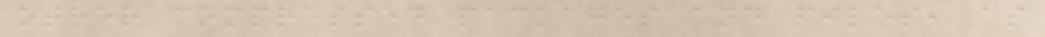other compressed packages and files, as
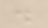.
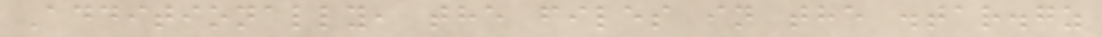Additionally, the files in the .tar.gz
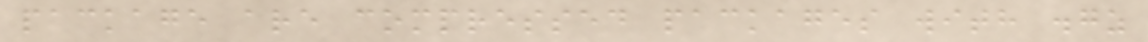package are compressed packages with .gz
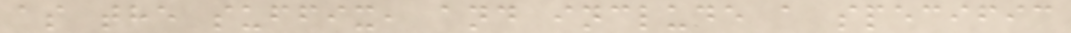as the suffix, and include a specific
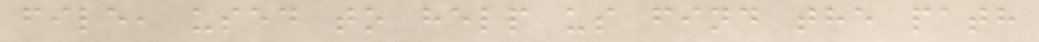file, used to help us find the path
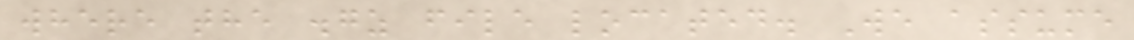where the .gz file located. We assume
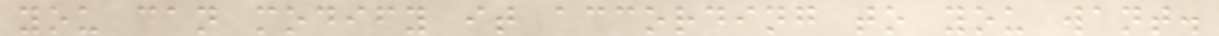you can modify it according to you want.
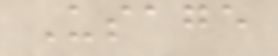Usage
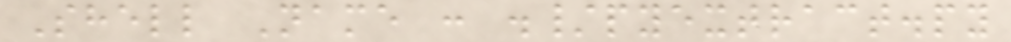Shell Name : ./pyextract.py
